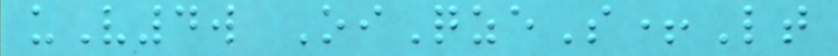uV4w OiQzeS+Lt
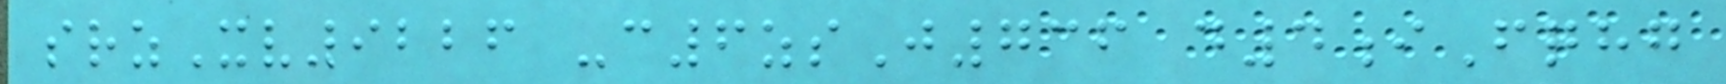srzXv9226 -c6zsJ736 d4iFqhg
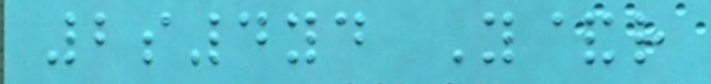2s4yd Y&r
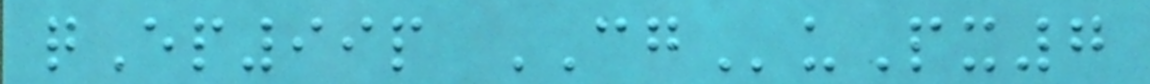qEp99p CGuPx7
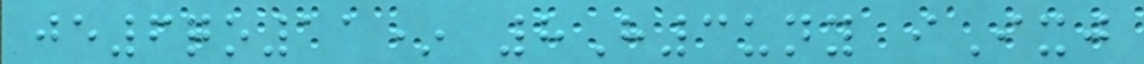je6qo11* 8H3uny iIxj
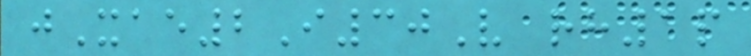jXae2I30V rh1p
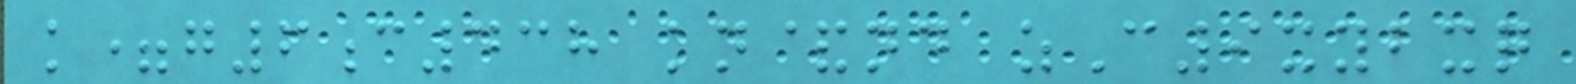k=g6c438 kn&nd zC9xybxq
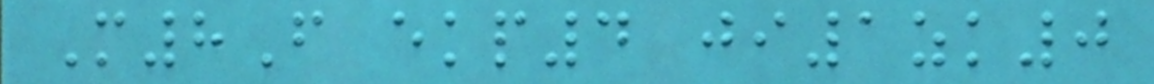M8F ekp4 ji1zk0
